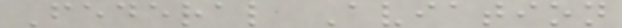Federal Aviation
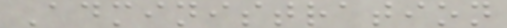Administration
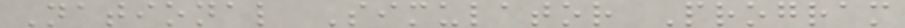National Simulator Program
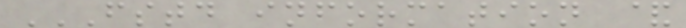FSTD INFORMATION &
